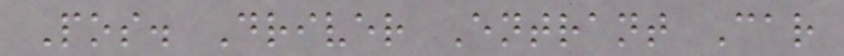Pos. Driver Entrant Car
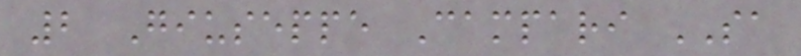2 Giuseppe Campari SA
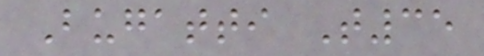Bugatti T35
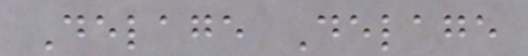Delage Delage
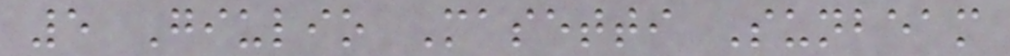5 Giulio Masetti Sunbeam
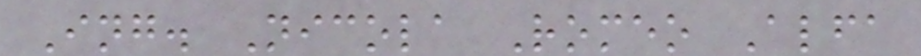Ing. Nicola Romeo Alfa
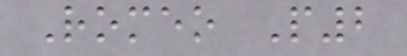Romeo P2
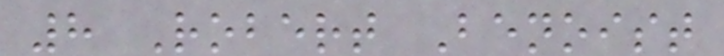8 Robert Benoist
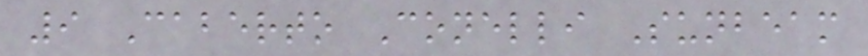9 Caberto Conelli Sunbeam
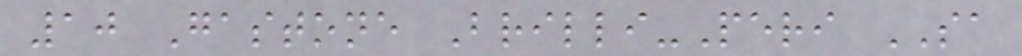10 Gastone Brilli-Peri SA
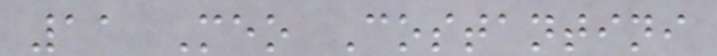11 Meo Costantini
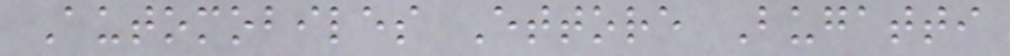Automobiles Ettore Bugatti
